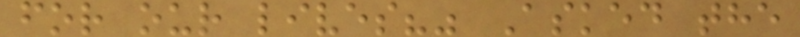for our lives?" Asked the
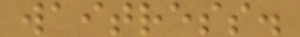waitress.
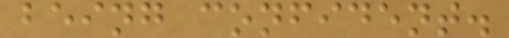being confident.
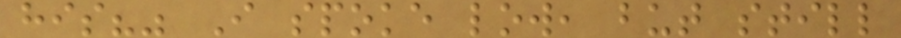his?" I spoke low, but still
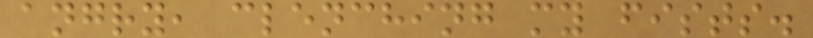angry, clenching my fists.
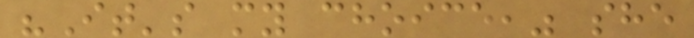"It's my choice," she
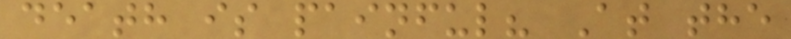death is painful? At the
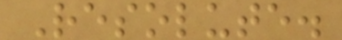Resolute.
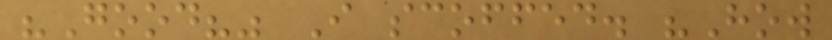"Good?" I scoffed. "How
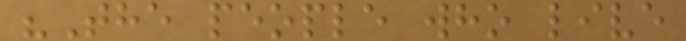"The people who live
